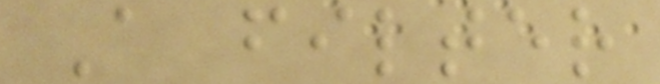A filter
